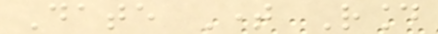Date Time Round
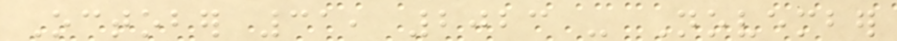October 31, 2023 - November
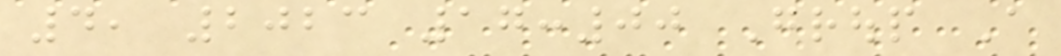4, 2023 17:00 Group A
